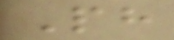Ph
